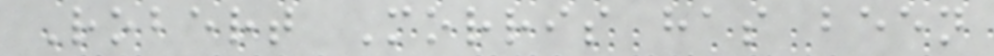Robert Morris has been
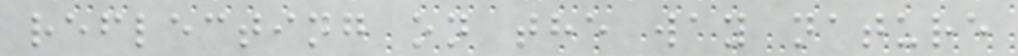reflecting on the way nature
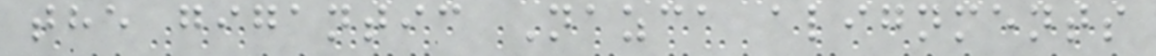the gigantic Nazca alignments
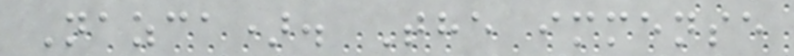Nazca). The immense
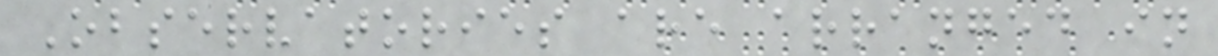Observatories are arranged in
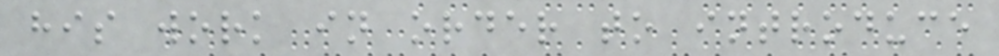his work in order to introduce
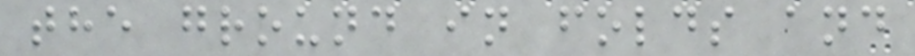the ground in folds and
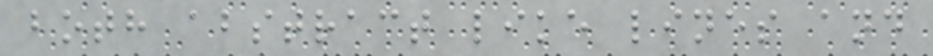both abstract like lines and
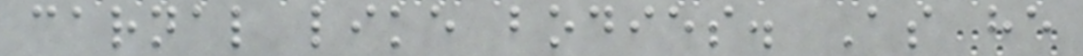carnal like bodies. As he
